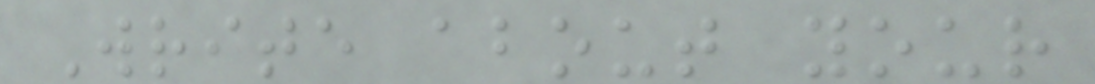Write about your
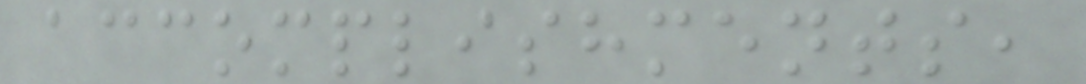accomplishments,
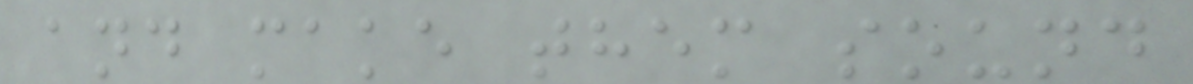and make them sound
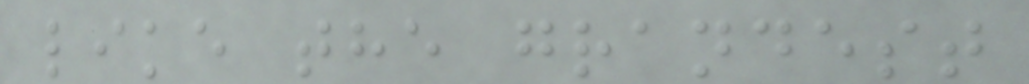like the grandest
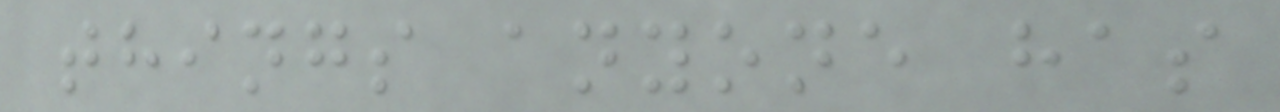things anyone has
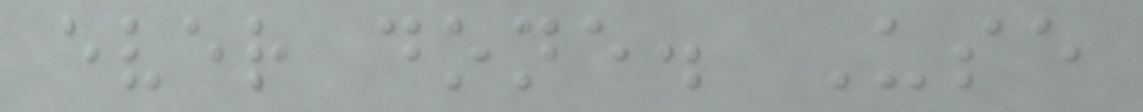ever done. Use
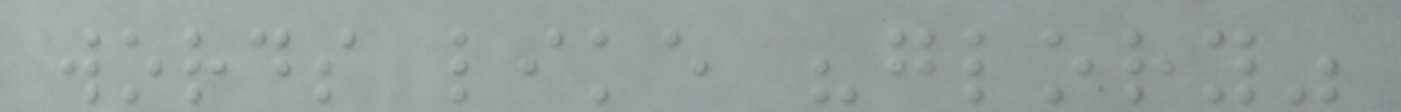words like "glory"
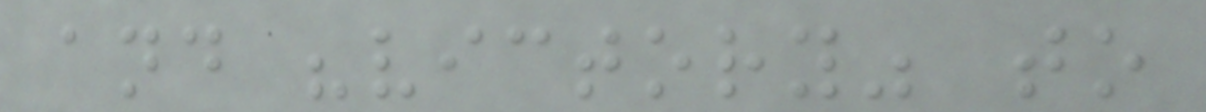and "victory" to
